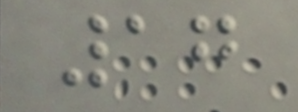17
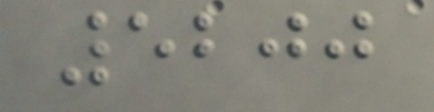5200
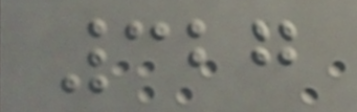327
